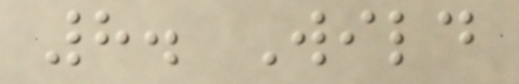8. Wild
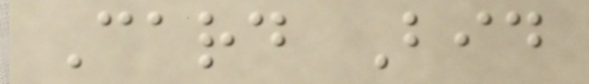Card Bid
